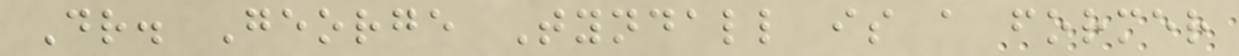Dr. George Tyndall is a former
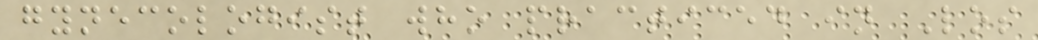gynecologist who practiced in Los
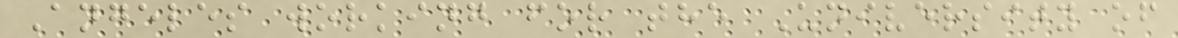Angeles working for the University of
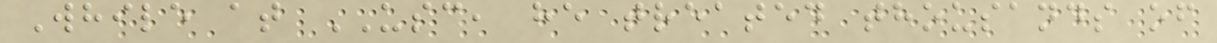While at USC, he treated thousands of
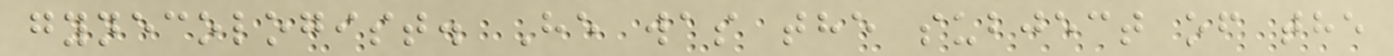gynecologist. He was the subject of the
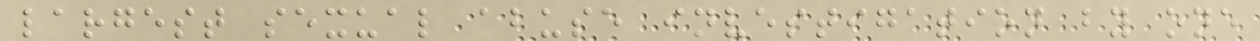largest sexual abuse investigation by one
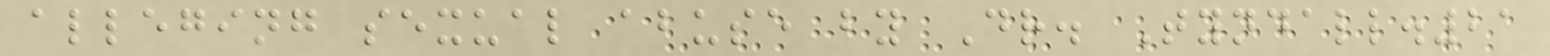alleging sexual abuse by Dr. Tyndall.21
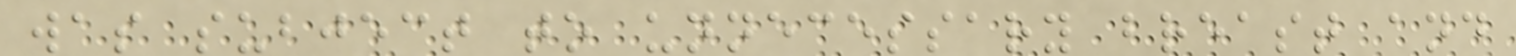was subject to unnecessary breast and
